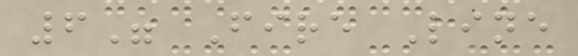6" Fire Line
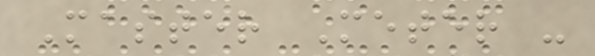Master Meter -
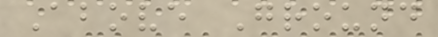Above Ground
